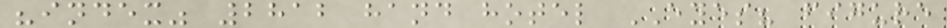"index" 2812 hand hotel EYES? figure
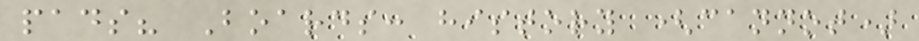pads? Boards: history (cannot)
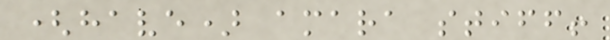(have) amara stiff!
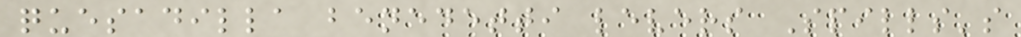quesadilla benedetti levers Spills's
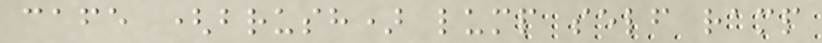cafe (brush) lump self ramp
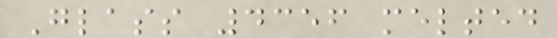Glass 4356 melted
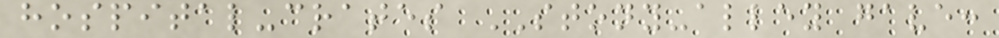hospital-crates STONY-alley gave:
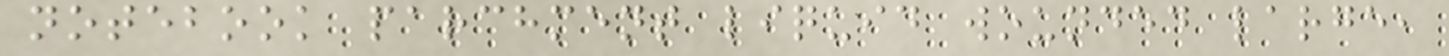notebook parchment liquid wounded large,
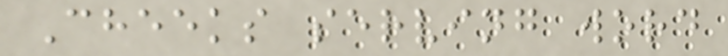Cheeks serving word
